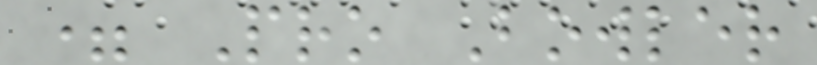= Pro Bowler
